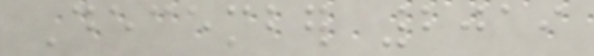December 2019
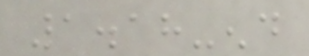1.18-end
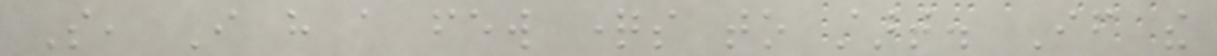So, I have a few questions to start. If the
